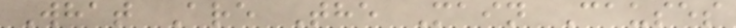What Are The Main Causes
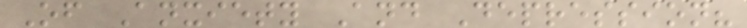Of Anxiety And Depression?
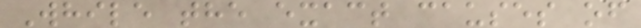While the exact causes of
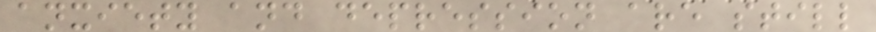anxiety and depression are still
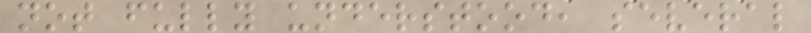not fully understood, several
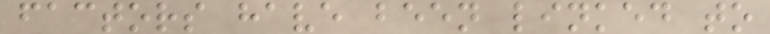factors have been linked to
